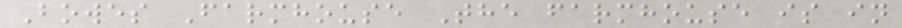Bowes Farmhouse The farmhouse is in
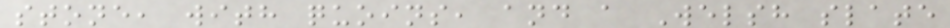stone, with quoins, and a Welsh slate
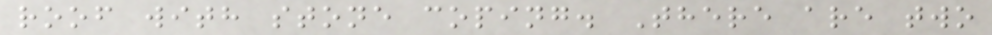roof with stone coping. There are two
